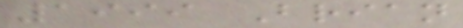1999 Brian
